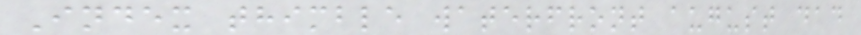Index thimble waterfront august dad
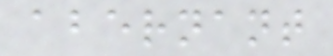abernant
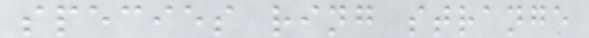species ring strange
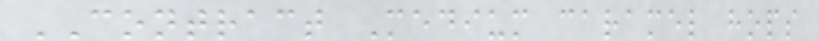CONTRACT Medium caramel hops
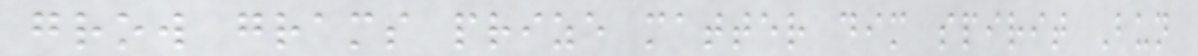grow grams prize matter dim spirit Bun
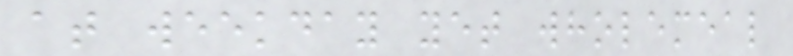at weekday yet wholemeal
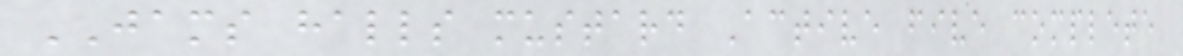JAMS halls mustard Active five complete
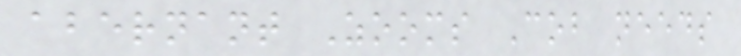abernant Zooms Cob needs
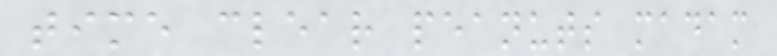time clear peanuts madam
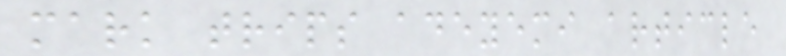mark trips adeyemi article
